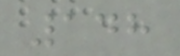148
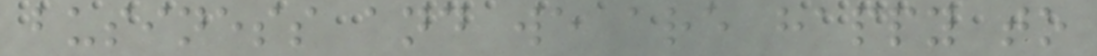business and we are happy to
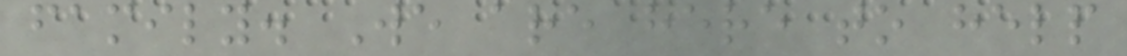family. We are here to help
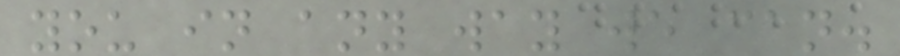you in any way we can.
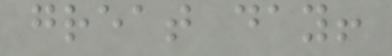great day!
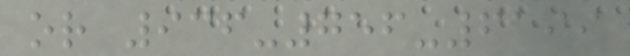or 936-756-6199
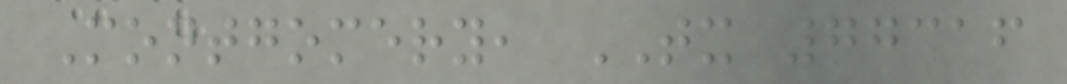Montgomery, TX 77316
